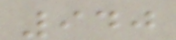940
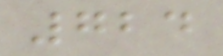724
